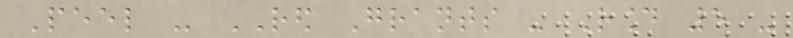Peel - RED Grants - Round 5 -
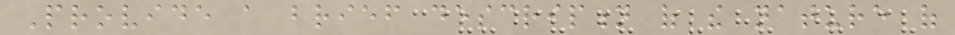Provide a brief description of the nature of
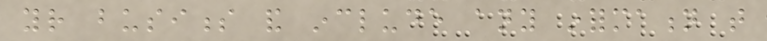your business and include any information that
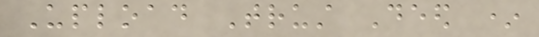Upload Trust Deed *
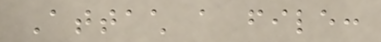Attach a file:
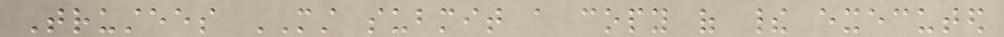Trustees MUST submit a copy of their executed
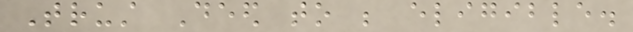Trust Deed to be eligible.
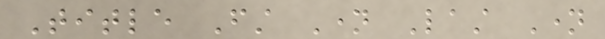Title First Name Last Name
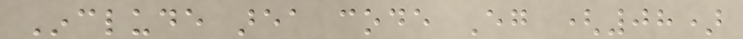Include area code Eg (08)
